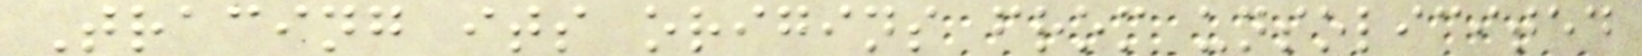Tracing its origins from unsolicited
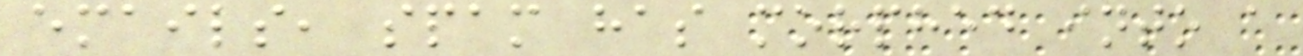emails, spam has morphed into a
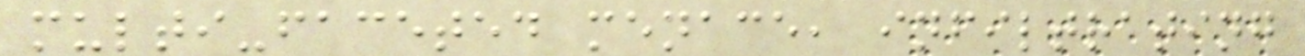multi-faceted menace, infiltrating
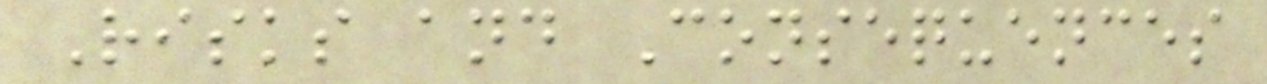Risks and Consequences
